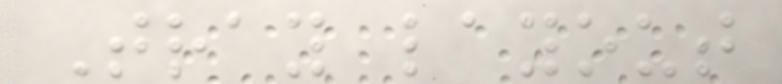Tray layout
